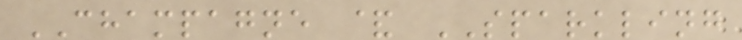CHAMPAGNE & SPARKLING
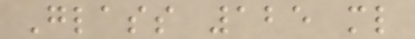Glass 125 ml
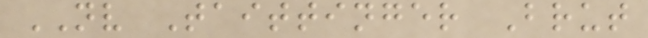NV Taittinger Brut
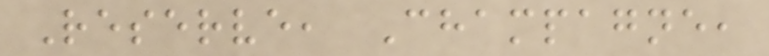Reserve, Champagne,
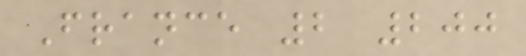France 2 200
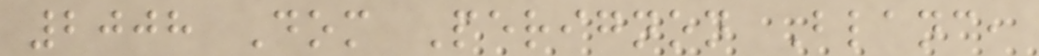2008 Dom Perignon Blanc,
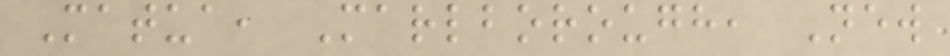Matua, Marlborough, New
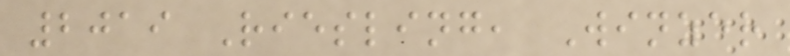2019 Riesling, Winzer
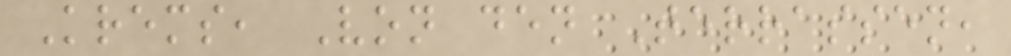Krems, Von den Terrassen,
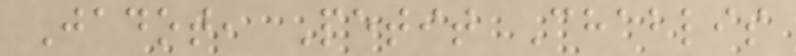Jadot, Petit Chablis
